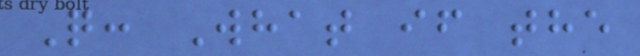Q: What if the
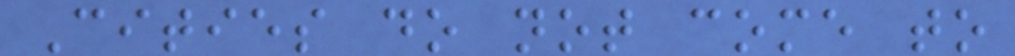Cities do not come to
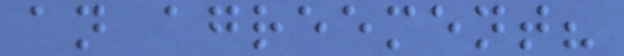an agreement?
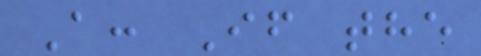A: If the
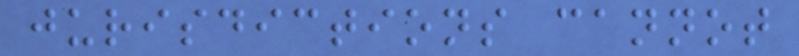jurisdictions cannot
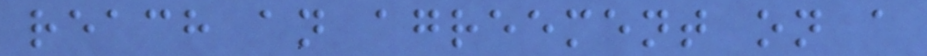reach an agreement on a
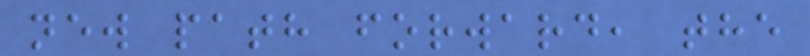new path forward, the
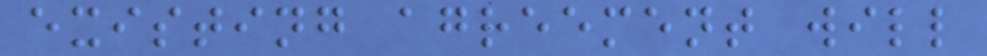existing agreement will
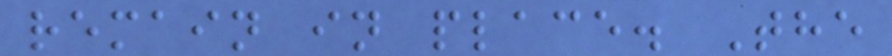remain in place. The
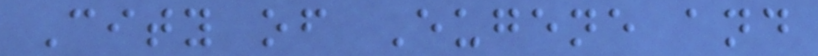City of Eugene and
